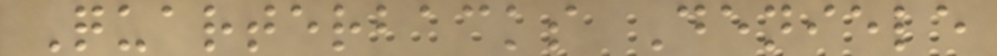Quarterbacks Deniele
